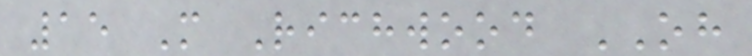15 M Richwood OH
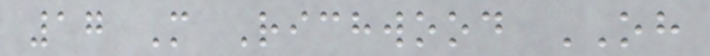17 M Richwood OH
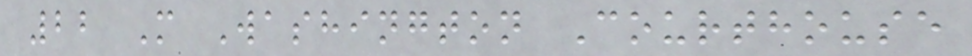22 M Washington Courthouse
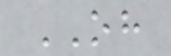OH
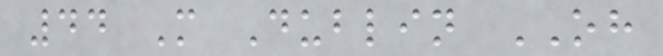44 M Dublin OH
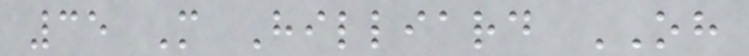35 M Hilliard OH
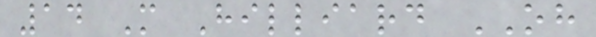14 M Hilliard OH
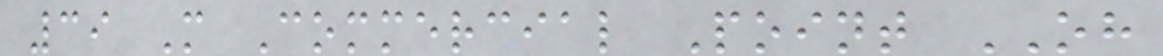39 M Commercial Point OH
